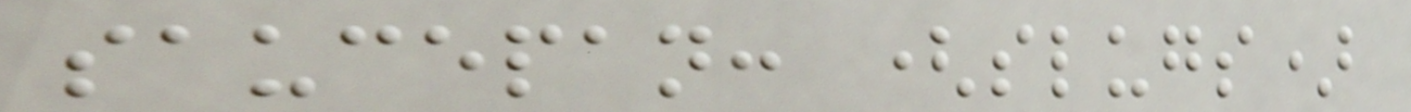saucepan: (slugs)
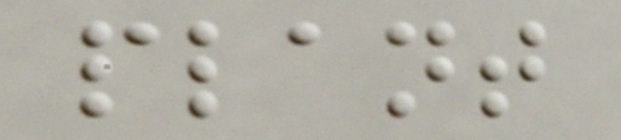plant
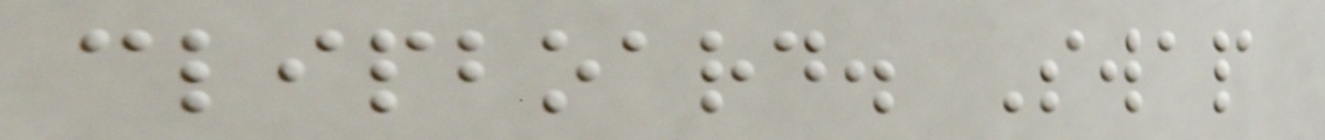clipboard. Swap
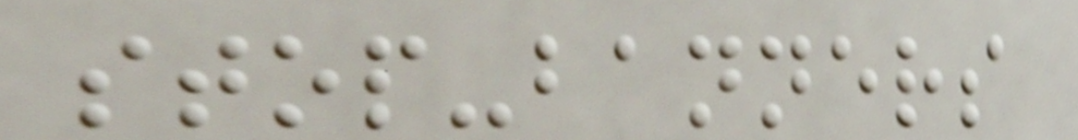stop-banners
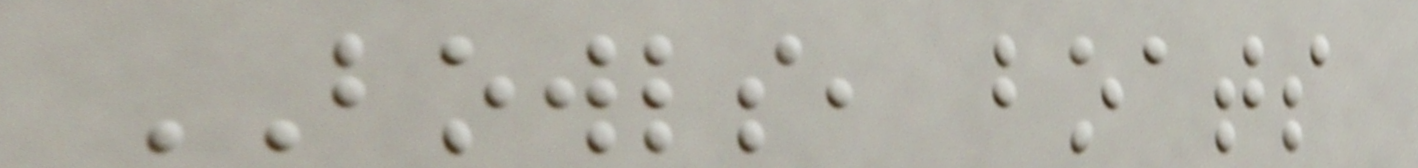BOWLS, boats
